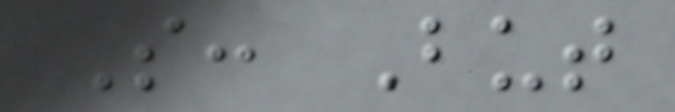S: But
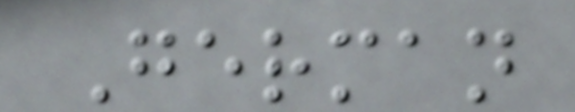German
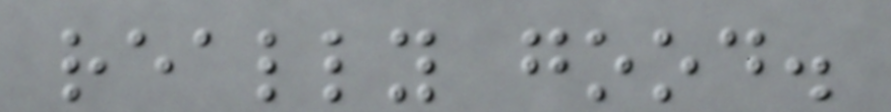really good.
